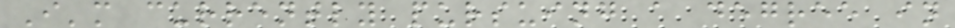I'm currently pursuing a degree in
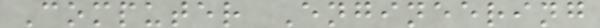Computer Engineering
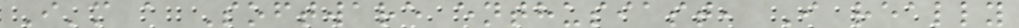I'm a Software enthusiast, I really
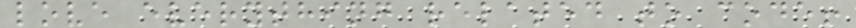love everything related to code!
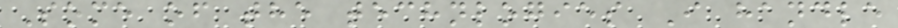Some of the technlogies I handle
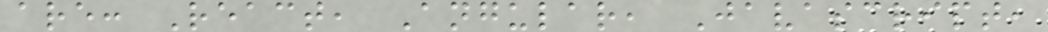are: React, Angular, Javascript,
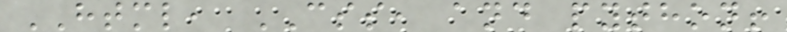HTML, CSS, and python!
